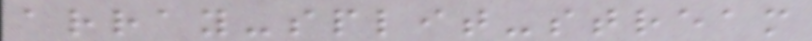array-split-stream
